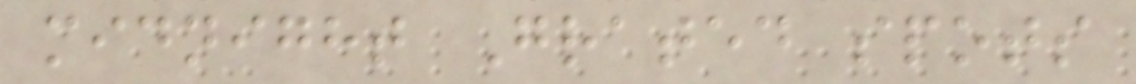midnight Grated spots
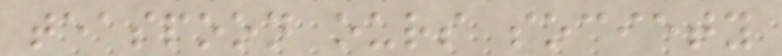teaspoon ours society
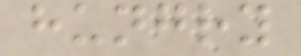hungry
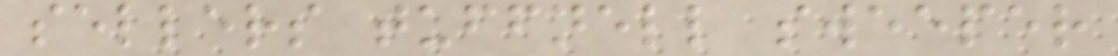sellers tuffnell sweeper
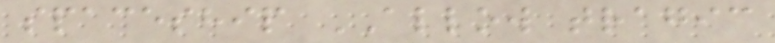spaceship ALLOW tragic
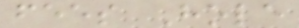fees Hole
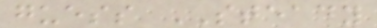guess STEADY
